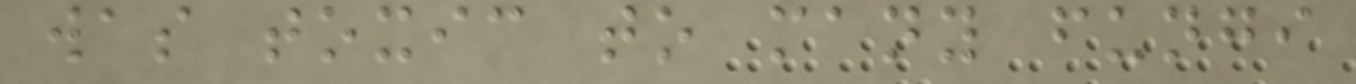was toxic to many fungi
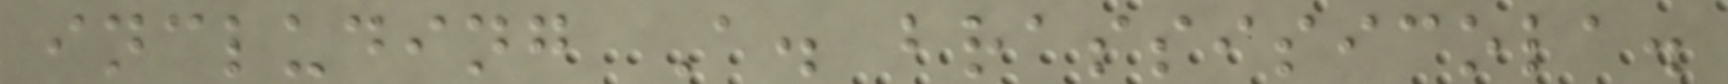including A. brassisicola.
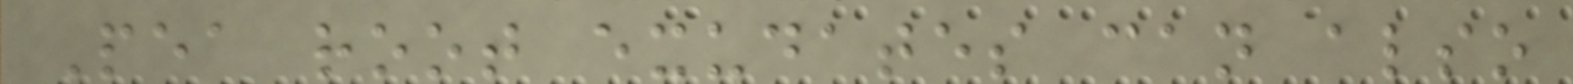Pea root exudates can also
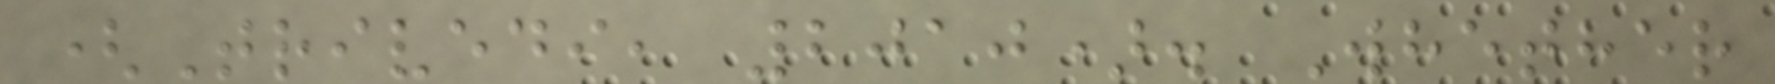(Trivedi, 2010). Whether
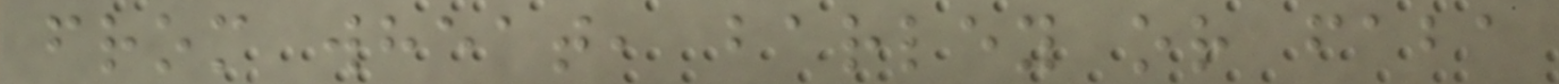from wheat, barley or faba
